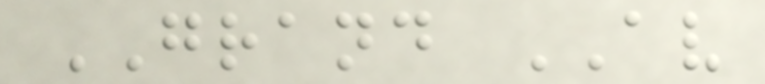GRAND AV
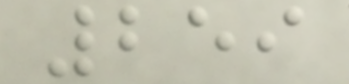259
